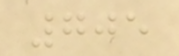705
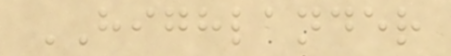HIGHLANDER
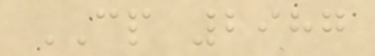CP 2987
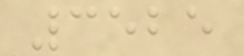3525
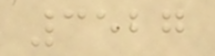3527
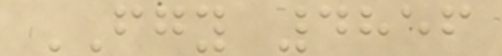FGY 4856
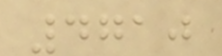4710
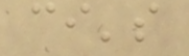ci's
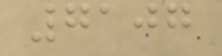7107
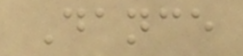Dance
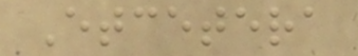Etcetera
